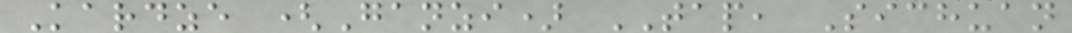Kardze (Ganzi) TAP, Sichuan
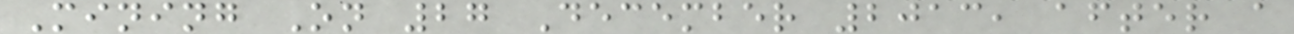Mining On 27 December 2013, after a
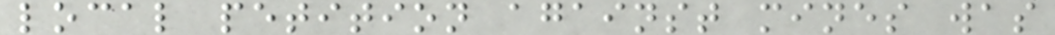local petition against mines was
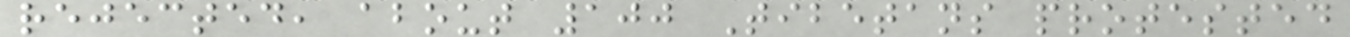rejected, about 100 Tibetans protested
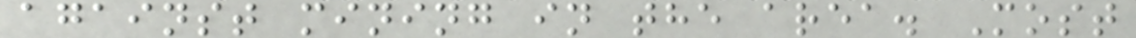against mining in the area. Most
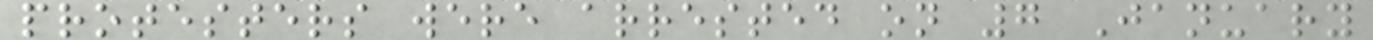protesters were arrested on 7 January
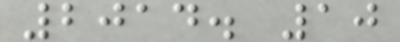2014. 10
